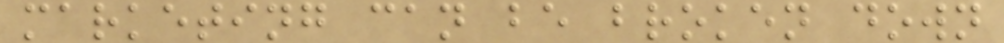marketing can be broken down
